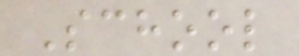School
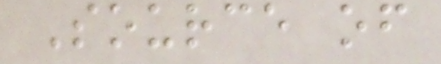Source of
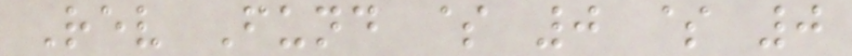Rev Fund $ 0 $ 0
